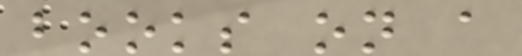books on a
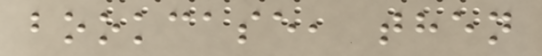bookcase, then
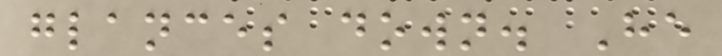glances down. He
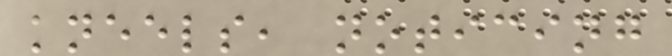kneels, noticing
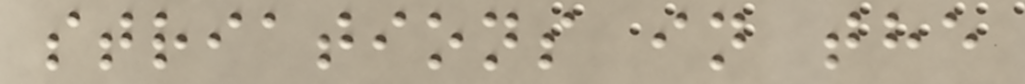striations in the
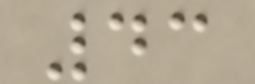43
